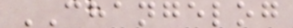CHANGELOG
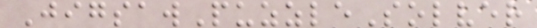JigsawPuzzleSolver
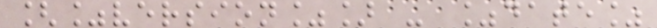[%version%] - %date%
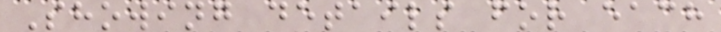Showing details for each
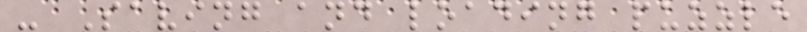- Saving and loading puzzle
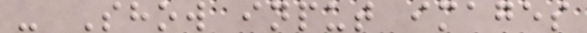- Show input images
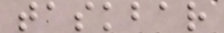taskbar
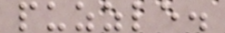puzzle.
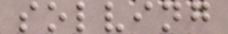solving
